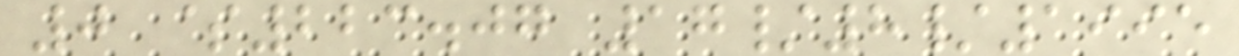0 $223.07 17/8/1995
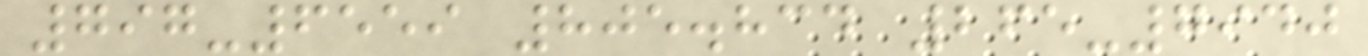797-6559 805.834 265-7940
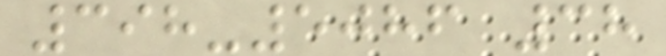398-5086 38
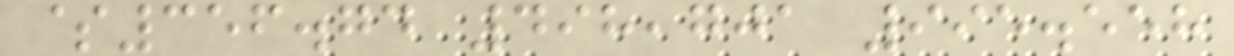$356.74 498,701 995.558
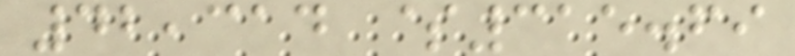42,314 $315.69
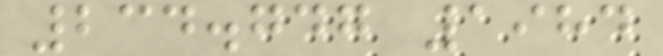234.747 1984
